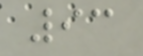93
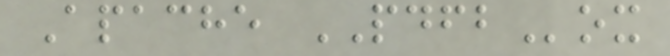Apache PDFBox
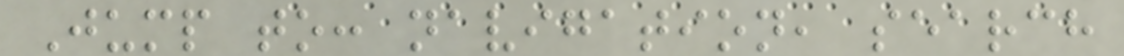Jump to: navigation, search
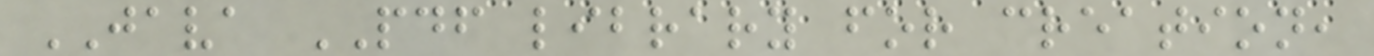JAVA PDF library for creation,
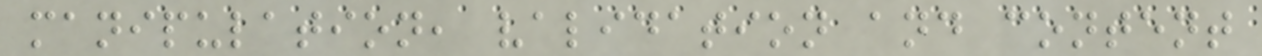manipulation, validation and content
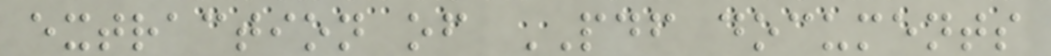extraction of PDF documents
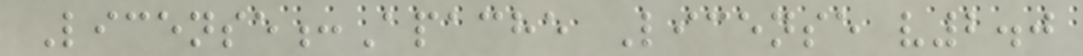License:Apache License v2.0
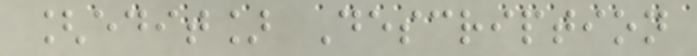[edit] Description
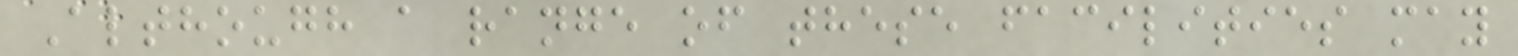Although a range of these facilities may
